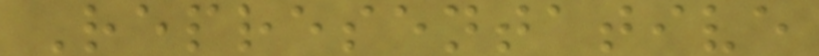Representative
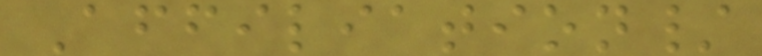Affiliation/
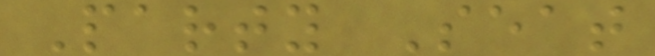Party Seat
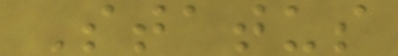Status
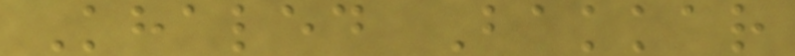Khaled Bakkar
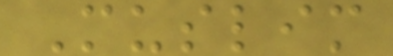Muslim
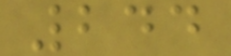244
